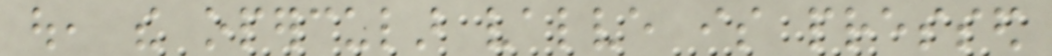out, the opercular valve is pressed
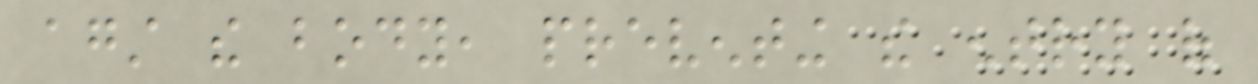against the body, preventing the entry of
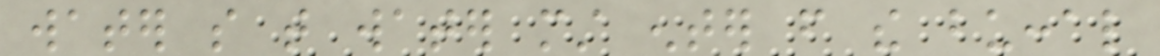water so that water must enter from the buccal
